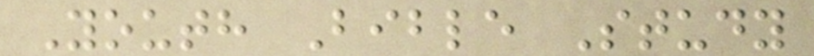Youth Bible Study
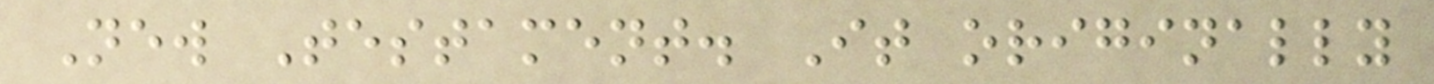New Testament. It originally
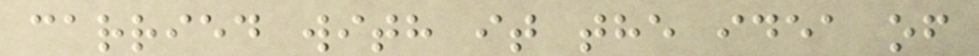carried with it the idea of
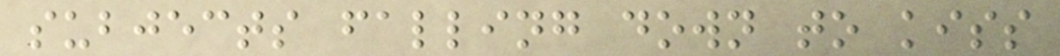subjects falling down to kiss
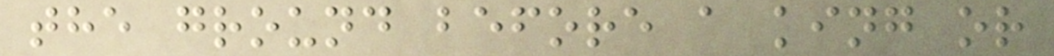the ground before a king or
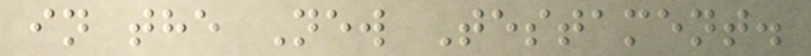in the New Testament.
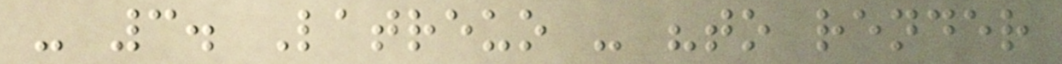- 3. Latreuo - "to render
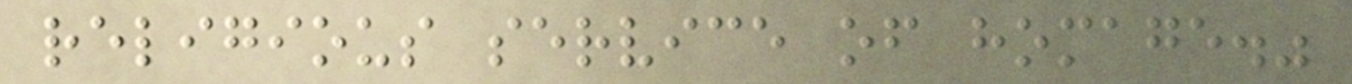religious service of homage."
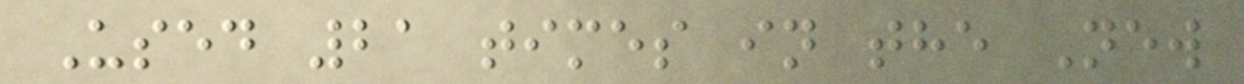Used 21 times in the New
